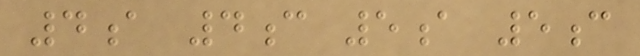4a 4c 5a 5c
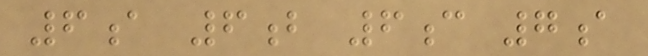6a 6b 6c 7a
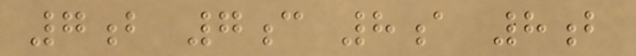7b 7c 8a 8b
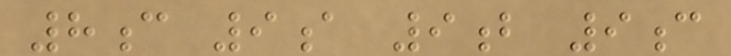8c 9a 9b 9c
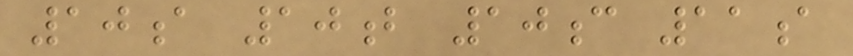10a 10b 10c 11a
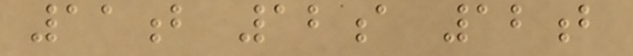11b 12a 12b
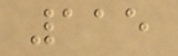115
